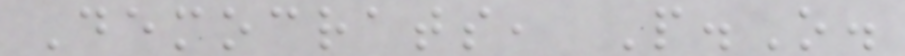Democrats, P.O.
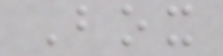Box
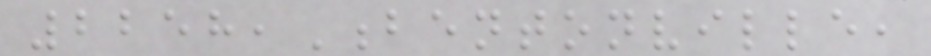2258,Bentonville,
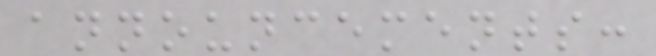announcements:
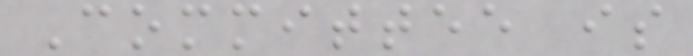Committee is
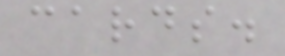cards.
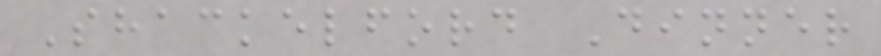Shackelford Dinner
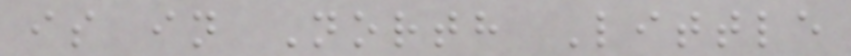is in North Little
